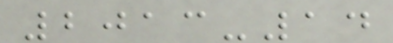2013-14
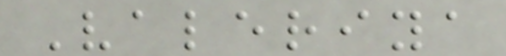Valeriya
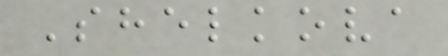Shelkova
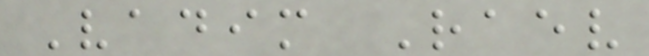Vadim Raev
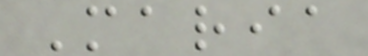Maria
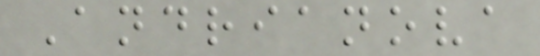Andrianova
